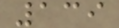139
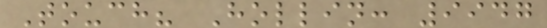Touch? Hollin: 9947
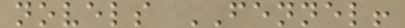novels FENNEL!
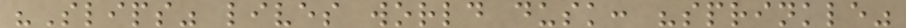"Slips" lives world dusk: "sprinkle"
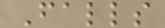Falls
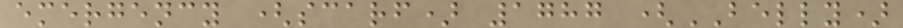emergency (scarf) 1787 (BELLY)
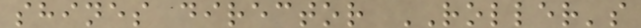shines director ROLLER's
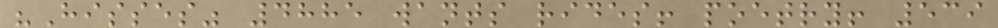"Hisses" 4885 wants rides! poetry! 539
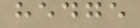hedge
